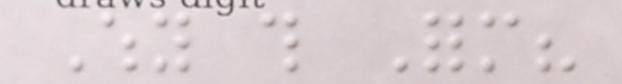Why this Form?
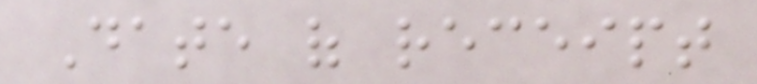Date of receipt
